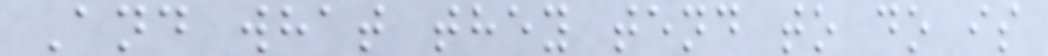And what they tend to do is
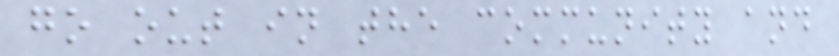go out in the community and
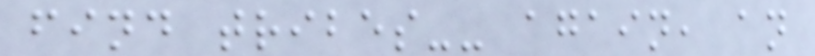find tribes-- again, an
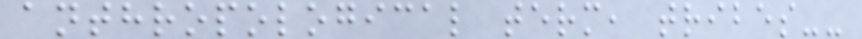anthropological term, tribes--
